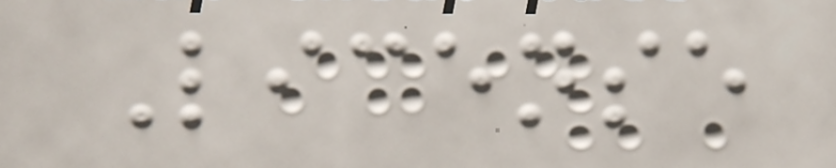License
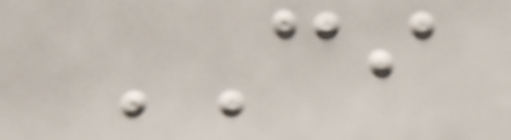CI
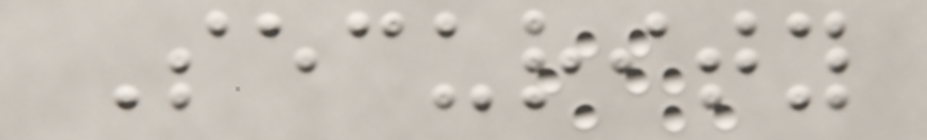Security
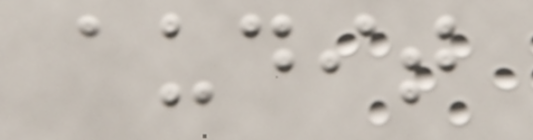audit
